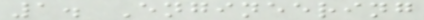1. Engineering
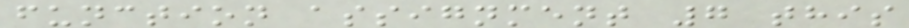function assignment 7 this
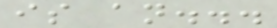is an...
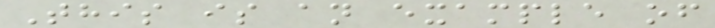This is an example of
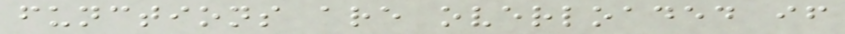functions are overloaded if
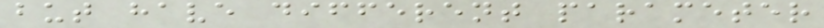but have different parameter
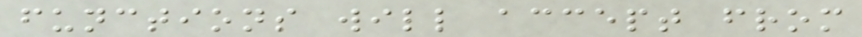functions will accept from
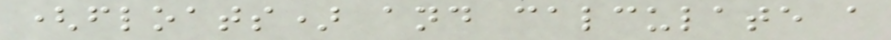(floats) and calculate a
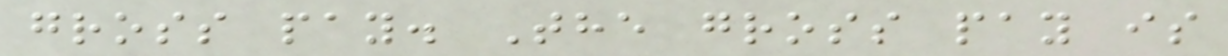gross pay. The gross pay is
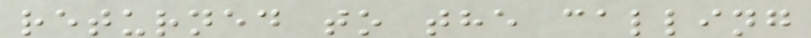returned to the calling
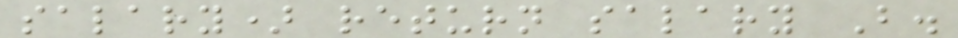salary) return salary B.
